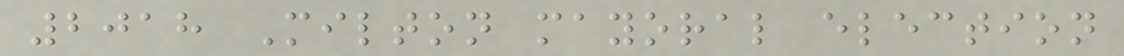2018 Milton mayoral election
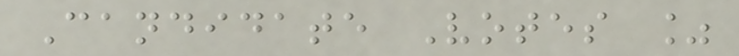Candidate Votes %
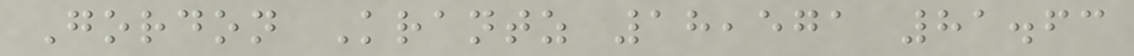Gordon Krantz 18,571 81.63
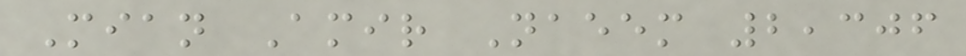Mian Amir Naeem 2,306
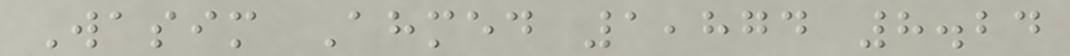Wasim Ahmed 1,874 8.24
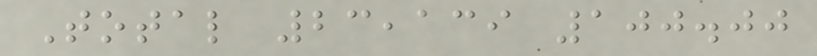Total 23,139 100.00
